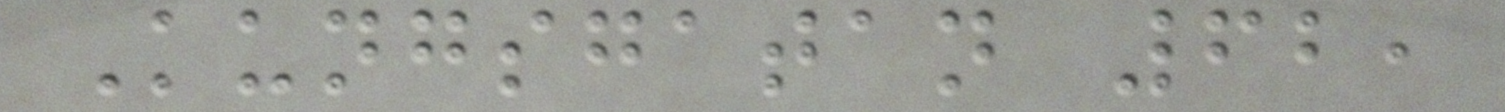Kungsgatan 62,
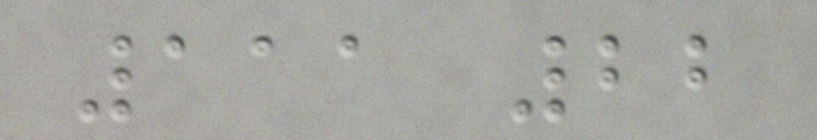111 22
